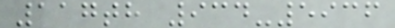117th 934-5936
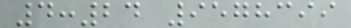4:24 9578399
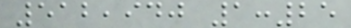512,940 1:25
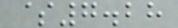$7.28
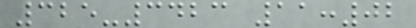325-3423 11:02
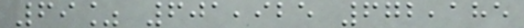69% 601,925 672,185
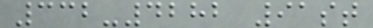332-4282 91st
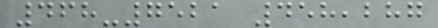468-7521 458,287
